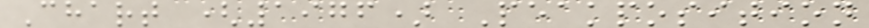Chart (1976) Peakposition
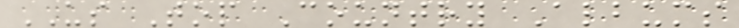US Top Country Albums
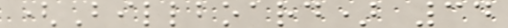(Billboard) 34
